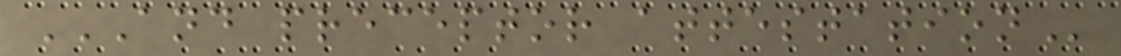AND PRECEPTOR ATTESTATION
